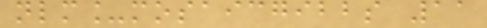nlm_mosaicgibbs 11
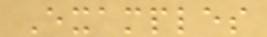Examples
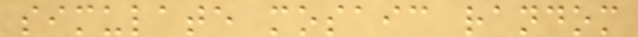simulate mosaic random
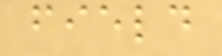field
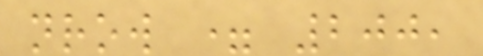nrow = 200,
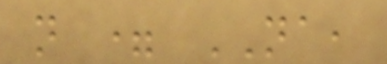n = NA,
